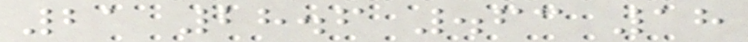21 28.6 .63 18
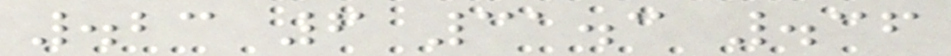.23 6 31.3 .36
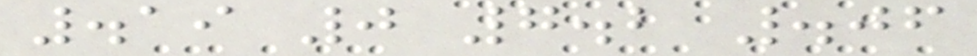.19 0 7.2 .06
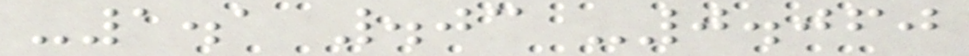-1.1 .03 -0.060
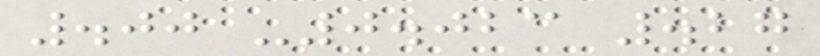.00 -0.023 .27
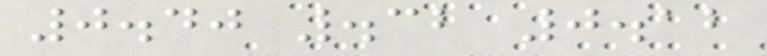0.40 .32 0.12
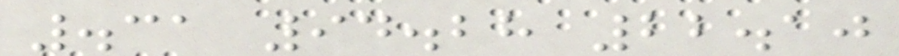.31 94.28 22.10
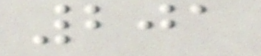201
